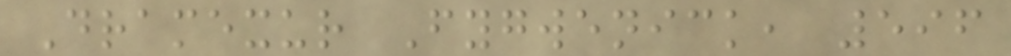Dramexur Fygwenick, 596
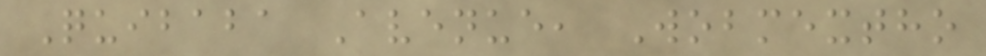Quibaba Avenue, Wobmextho
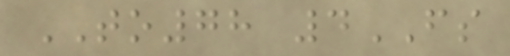TO78 4FS
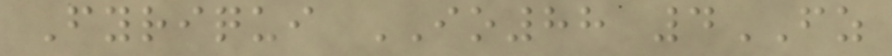Fyriqui IO88 4FZ
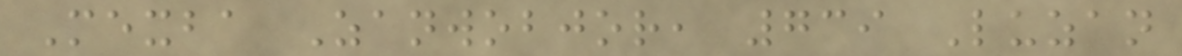Mexba Zanwobjor, 739 Luzan
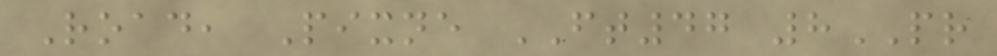Road, Pixne FT47 8PR
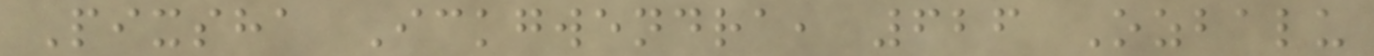Pixsha Ickgwendra, 626 Ozbalu
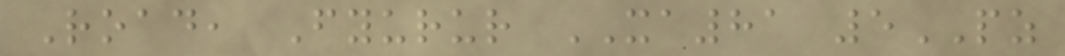Road, Fyurur XA81 5PZ
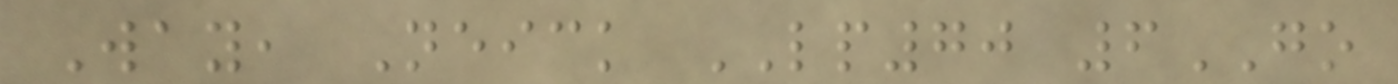Way, Neick LP70 6GO
